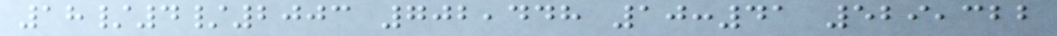18/4/2003 702,448 10:41 529,322
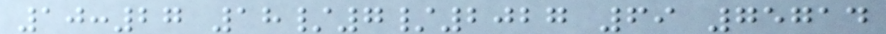10:27 18/7/2027 69 75714
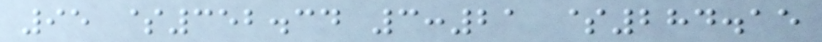95 $352.34 3:21 $284.15
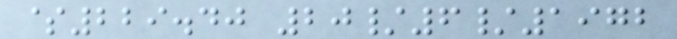$229.40 20/6/1972
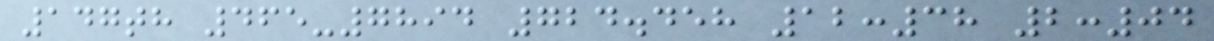147th 465-7894 724.458 12:38 2:04
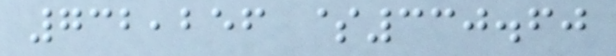732,256 $330.60
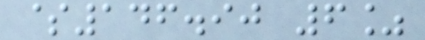$146.90 6%
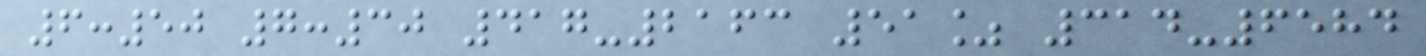6:50 7:30 417-2163 51% 314-6584
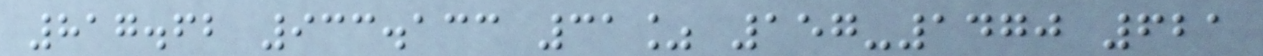817.62 933.133 31% 157-1470 621
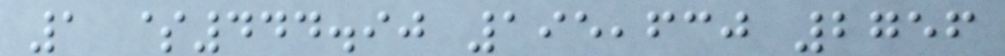1 $444.90 195,630 2756
